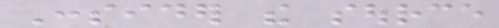Consider the source
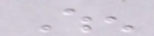When
